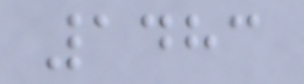1483
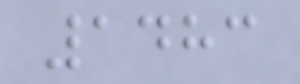1483
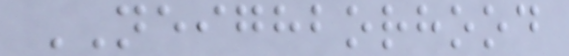NEIGHBORHOOD
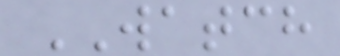WATCH
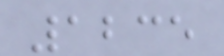1235
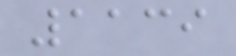1139
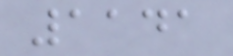1141
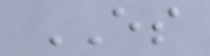ES
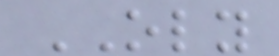OLY
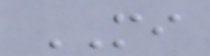MI
